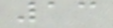13
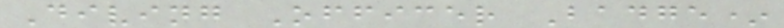Diving Officer Badge*
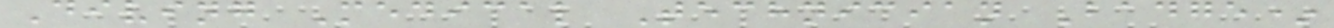Diving Medical Technician Badge*
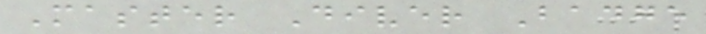Master Diver Badge
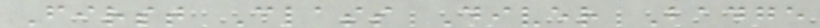First Class Diver Badge
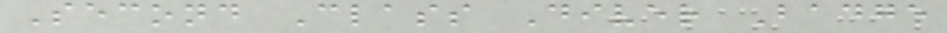Second Class Diver Badge
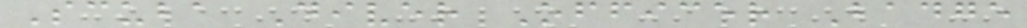Scuba Diver Officer Badge
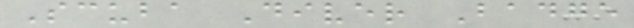Scuba Diver Badge
